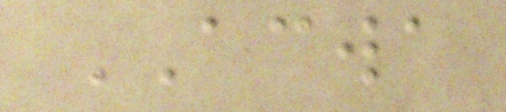ACWA
